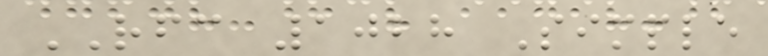RFC 1028 Simple
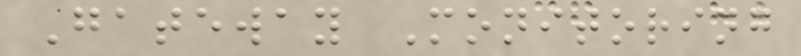Gateway Monitoring
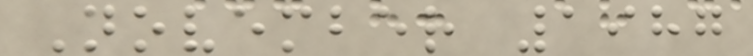November 1987
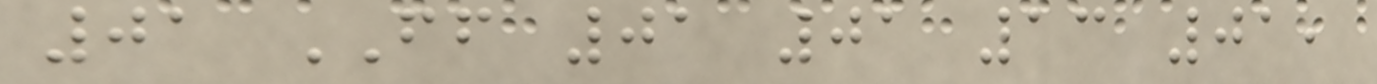01 FF 01 01 13 01,
